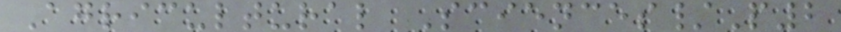Agricultural Sciences/P2
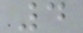4
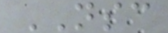NSC
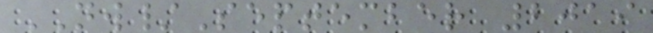NW/September 2019
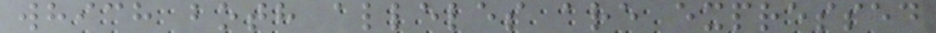which both alleles are expressed
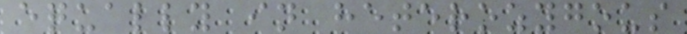equally in heterozygous
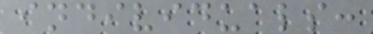individuals:
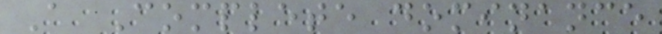A Complete dominance
